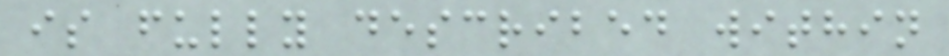is fully described within
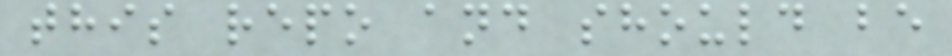this repo and should be
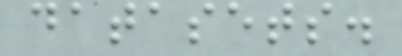datasets.
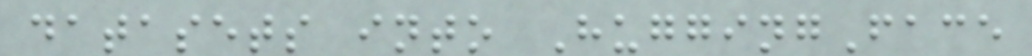datasets into HuggingFace
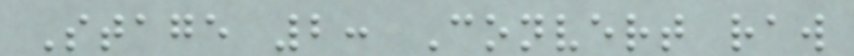Stage 2: Convert raw
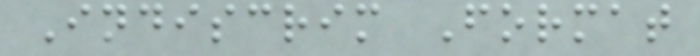Indiscrim Format
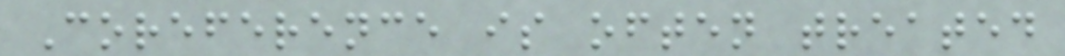Coreference is often treated
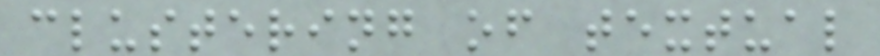clustering of textual
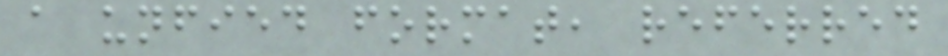a unfied format, referred
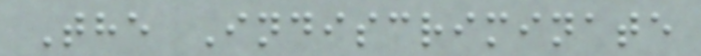The Indiscriminate
